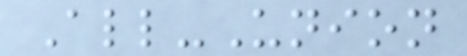All-Union
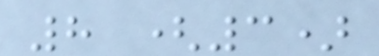8 (3)
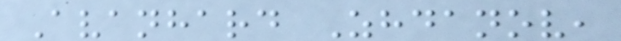Avanhard Zhdanov,
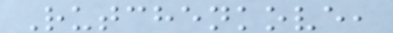Rutchenkove,
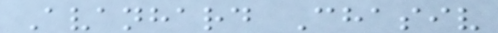Avanhard Chasiv
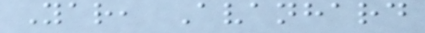Yar, Avanhard
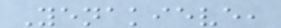Yenakieve,
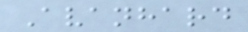Avanhard
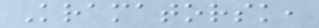Kramatorsk,
